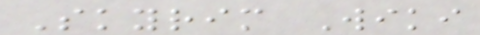Skyrim Wiki
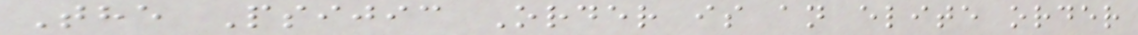The Psijic Order is an elite order
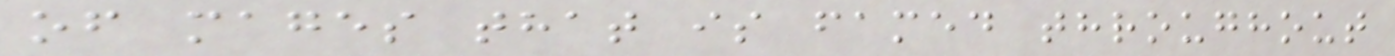of mages that is famed throughout
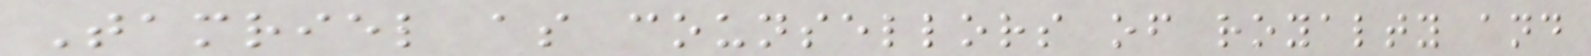Tamriel as counsellors of royalty and
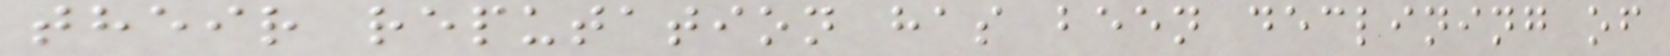their reputation has been declining of
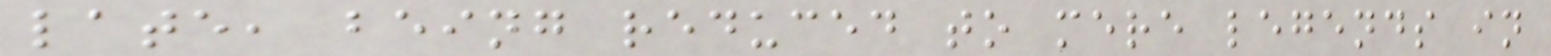late, being reduced to mere legends in
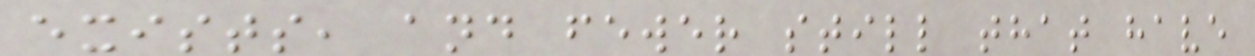exists, and fewer still that have
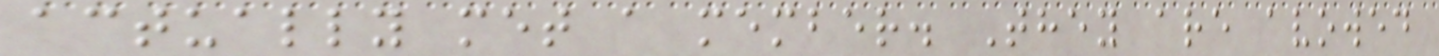actually met a member. They are avowed
